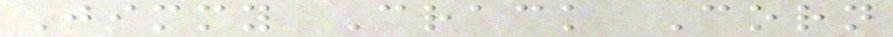Jimmy Crack Corn
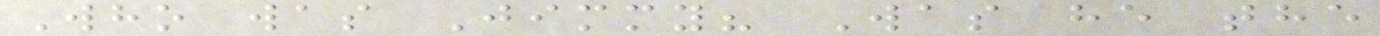Who was Jimmy? Was he the
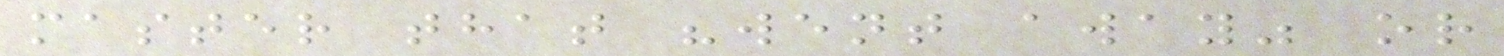master that "went away" or
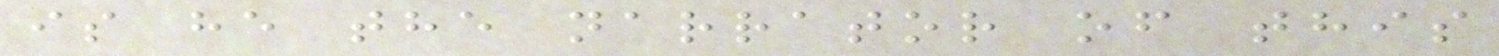is he the narrator of this
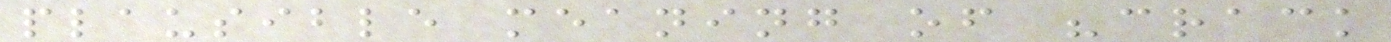plausible meaning of "crack
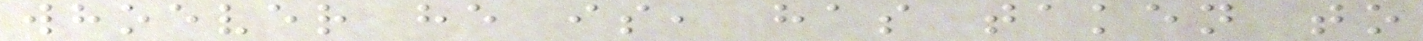whoever he is, has taken to
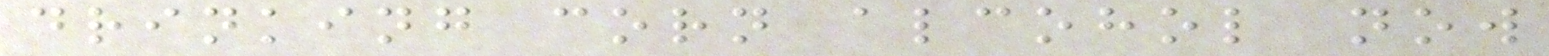drinking corn alcohol now
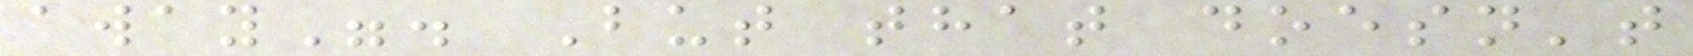away". But that doesn't
